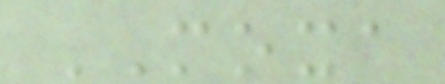MOXA
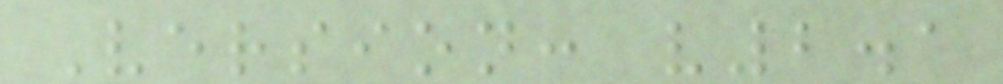Version: v2.1
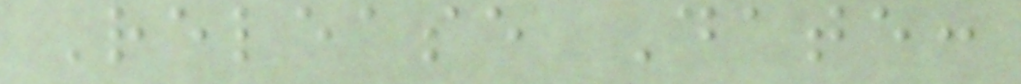Release Date:
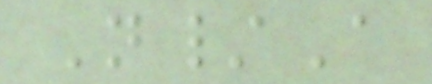N/A
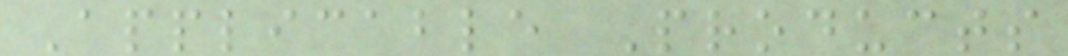Applicable Products
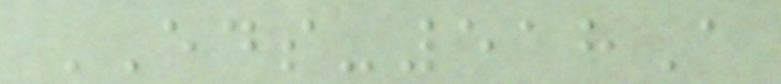EDS-518A
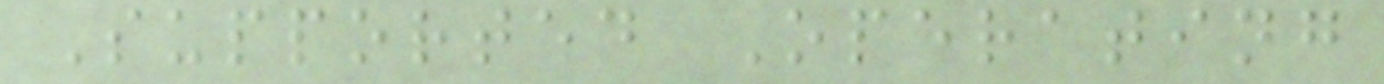Supported Operating
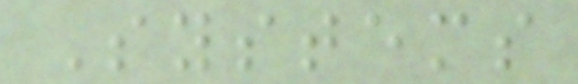Systems
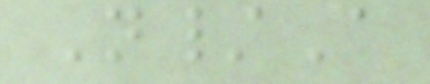N/A
